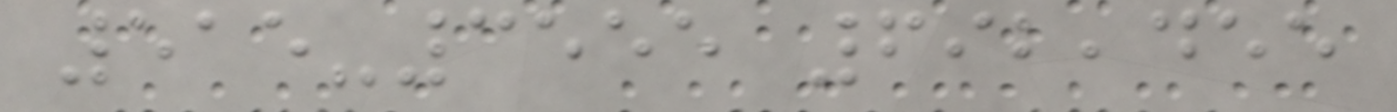515-3555 692,455
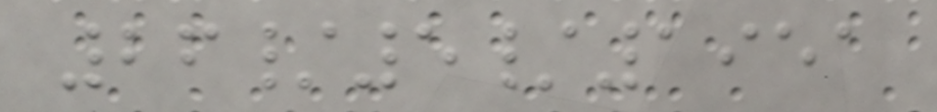26/5/1951
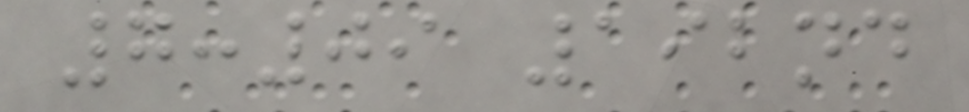7:09 192nd
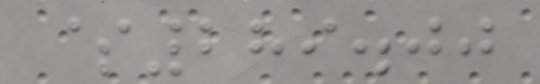$289.00
